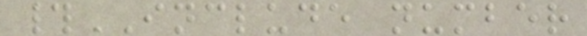#INCLUDE number
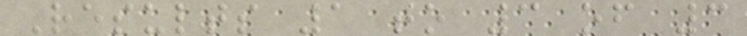Results 1 to 3 of 3
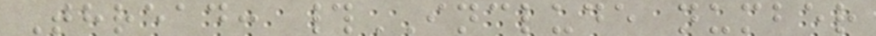Thread: #INCLUDE number
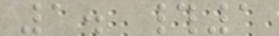1. #1
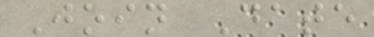Join Date
